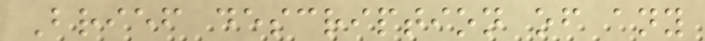Brief description of any
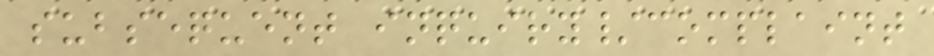subsequent inquiry/complaint
